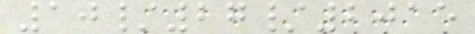10/27/2015
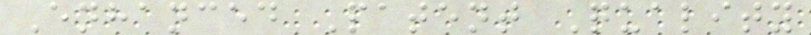Enhanced Patent Quality
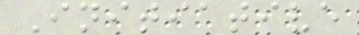Initiative
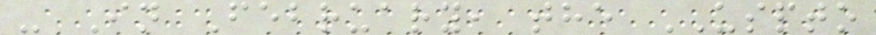- In February, the USPTO
